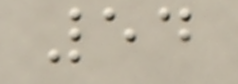54
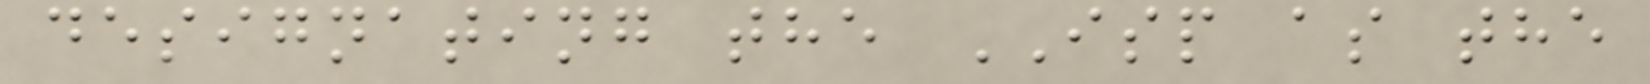designating the ISP as the
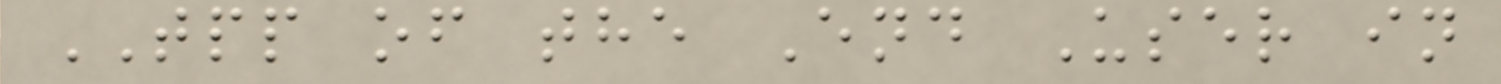TPP of the End User in
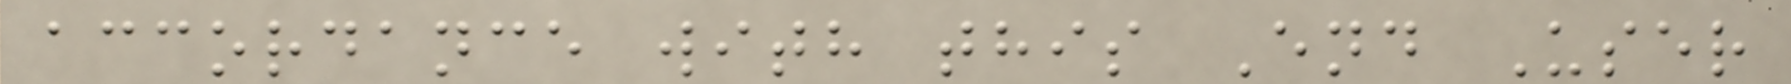accordance with this End User
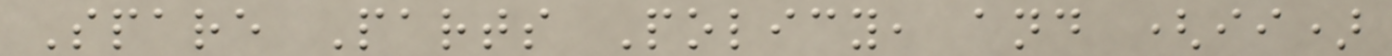Spare Parts Policy, and (ii)
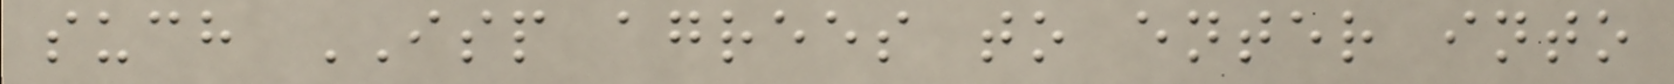such ISP agrees to enter into
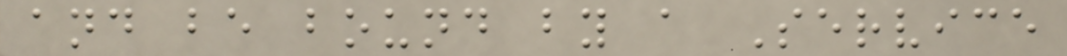and be bound by a Service
